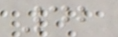42
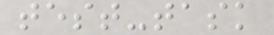test-task
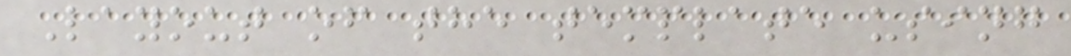Layout of the template using
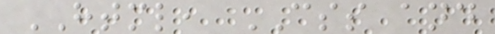HTML, CSS and
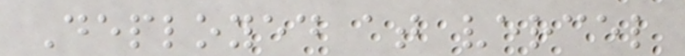Deployed at vercel
